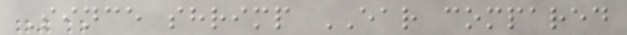Since shrimp EAR compared
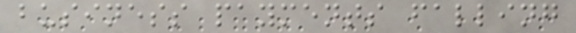business payments falling
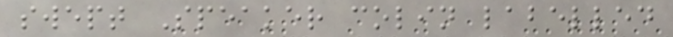swept Speaker colin labelled
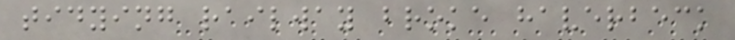tidying railway broke haverbeck
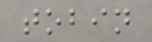tobin
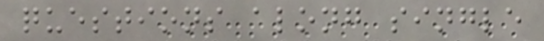questions along single
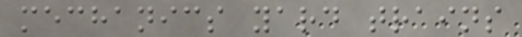mechanics yard trains
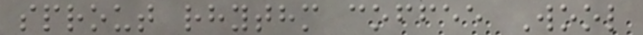sprout rhythm coffee Wool
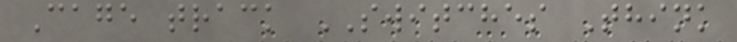Cage track SWITCHES Think
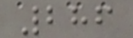286
